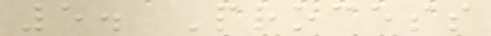5. Process
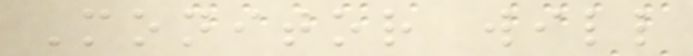Monitor will
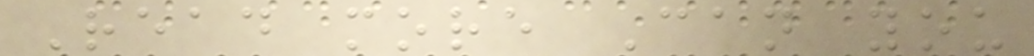Read more Can you
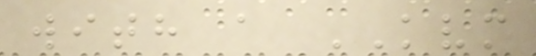with a KVM
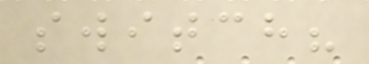switch?
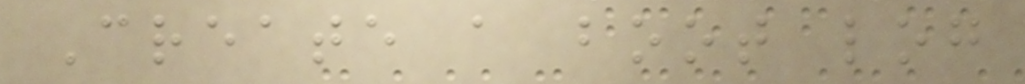Create a boot log
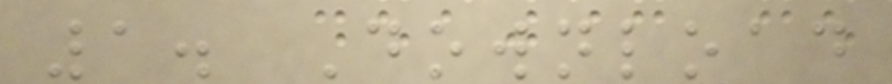1. Download
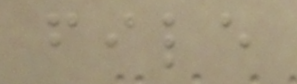file
